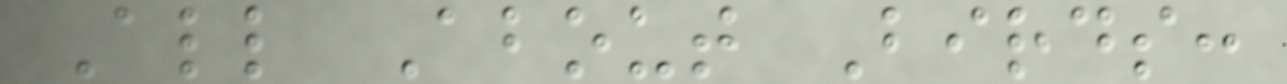All About Birds:
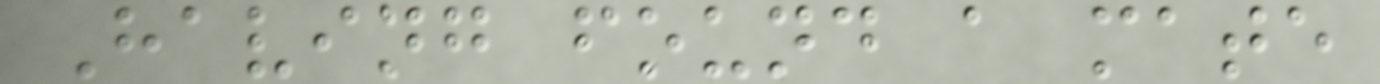Having found a mate
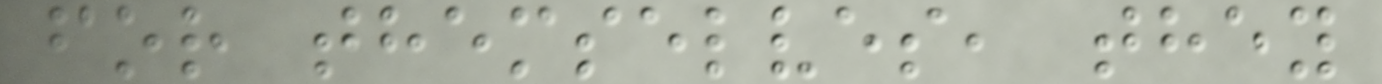for themselves, they
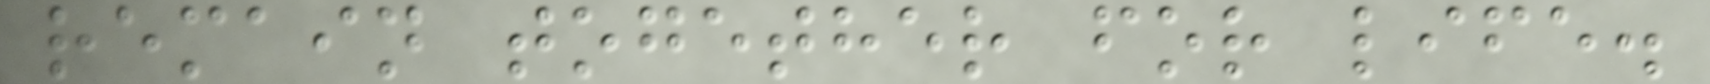remain together for life.
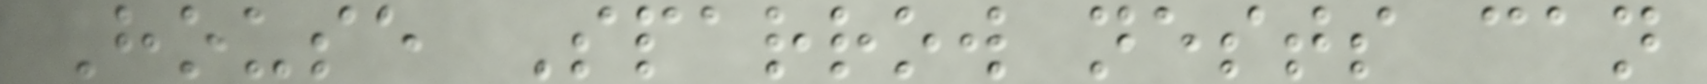House Sparrow nests can
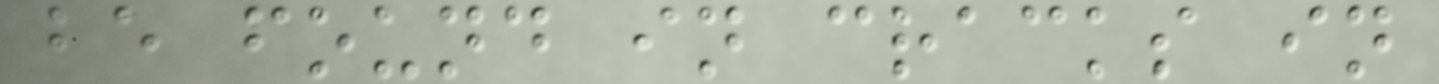be found in cracks in
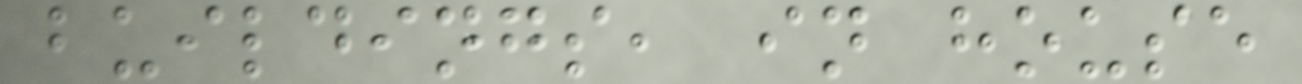buildings, in house
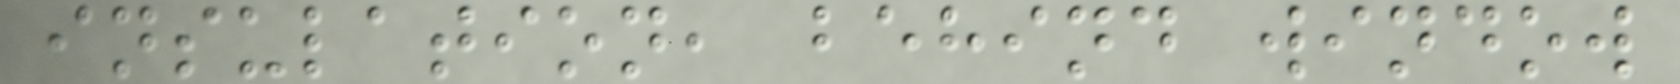insulation, behind window
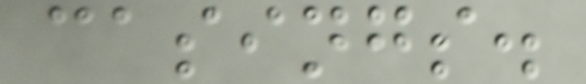casings.
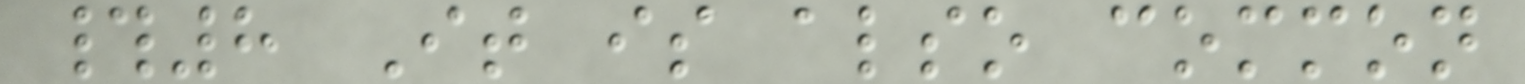#8 It is also common
